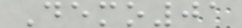Demo01
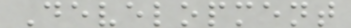Development
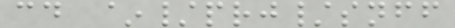cd ~/prj/snff
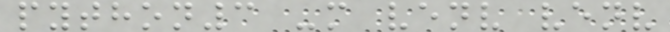python3 -m venv venv
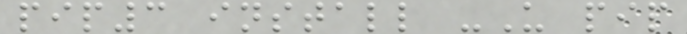pip3 install -U pip
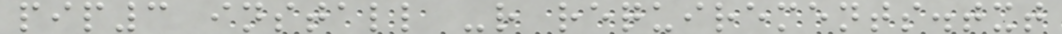pip3 install -r requirements.txt
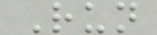Run
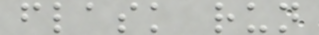flask run
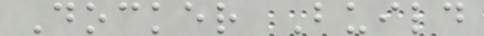Docker Build
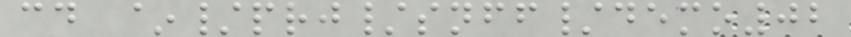cd ~/prj/snff/demo02
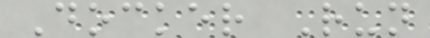Docker Run
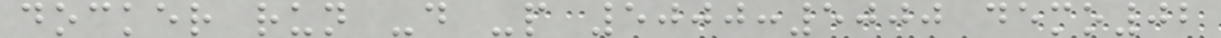docker run -d -p 5000:5000 demo02
